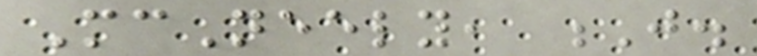McNeely, J.
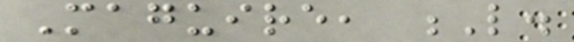Maguire, L.
